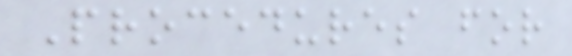Procedures for
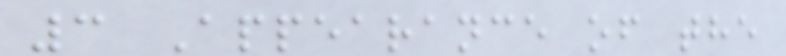3 Appearance of the
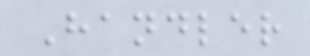Handler
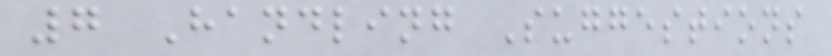7 Handling Suggestions
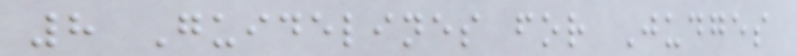8 Guidelines for Judges
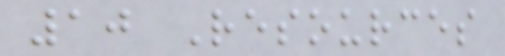10 Resources
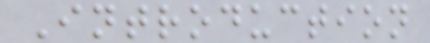Introduction
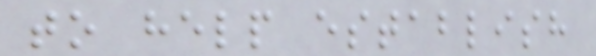to help establish
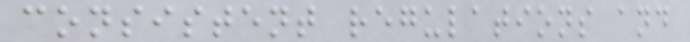consistent regulations and
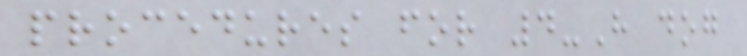procedures for 4-H dog
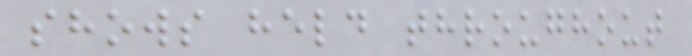shows held throughout
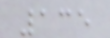135
